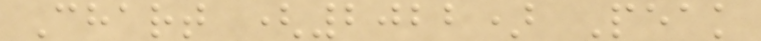Chart (2022) Peak
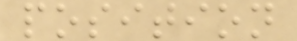position
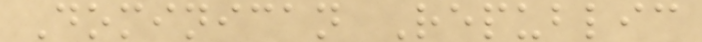Dominican Republic
